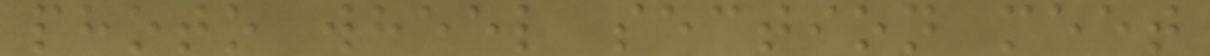photo wheel section meet
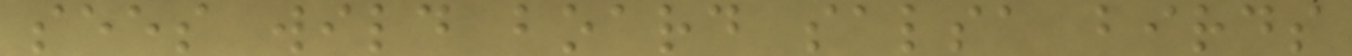sees wild board salsa birds
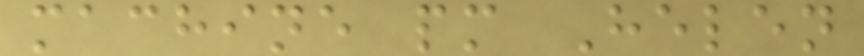machine pm Helen
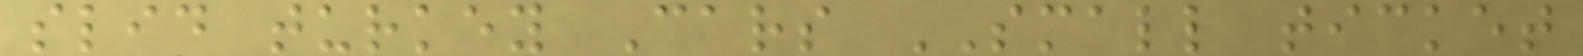slid turkey Cars SMALL ticket
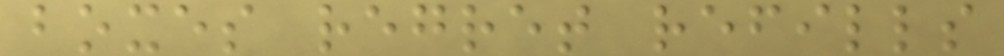boxes regret refills
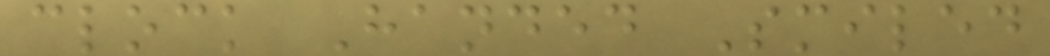clock Handed Smiled
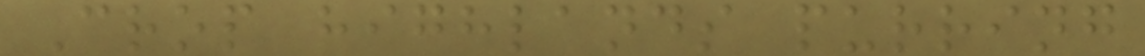Crop highlands purring
